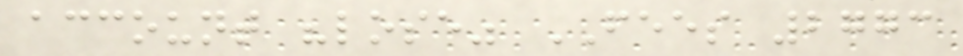account "lose" FEES 2773
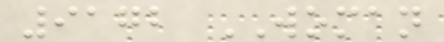9172 WOMAN
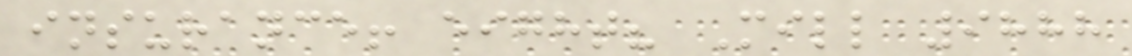insurance! eight? Mill 9888
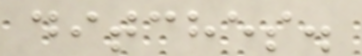ditches.
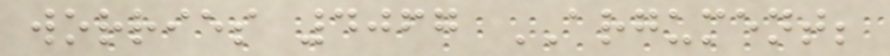worries 4067 ARGUMENT;
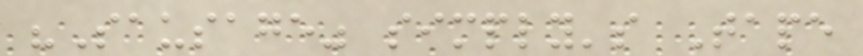"Sausage" simply's Tape
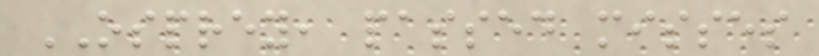OSPREY, passed misses
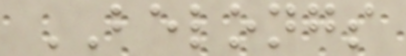BELONGS
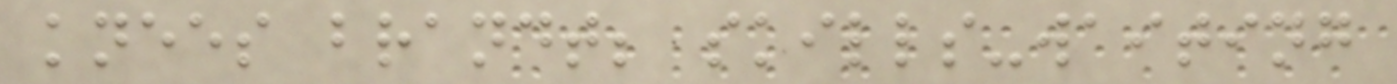knees brandt; skills-waiting
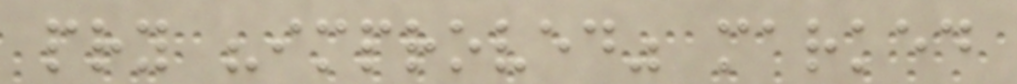pry "improved" marked
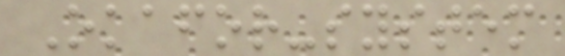Okafor-system
